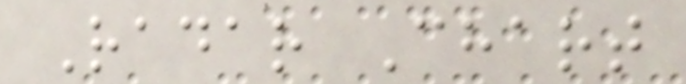Radar Chart
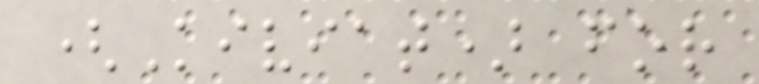(Kiviat) for
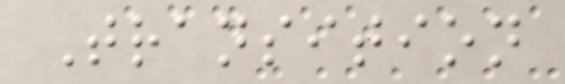Transition
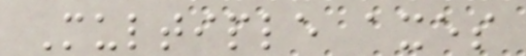Multiple axes
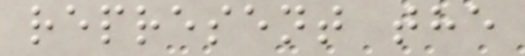represent the
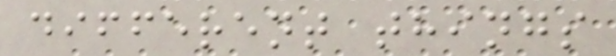different things
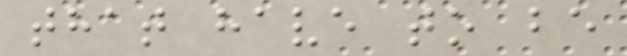that have to be
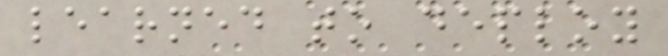learned to deploy
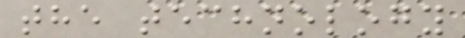the technology
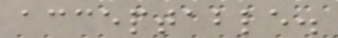acceptable.
